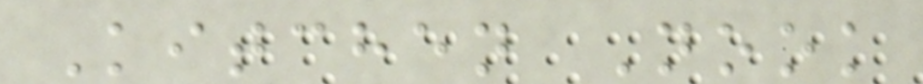Kitchen Nook
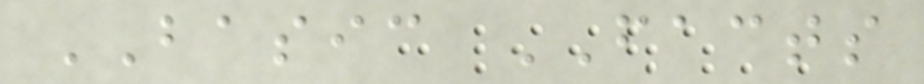BASIC FACTS
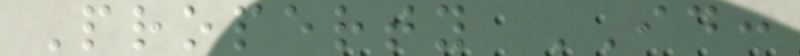Property ID:
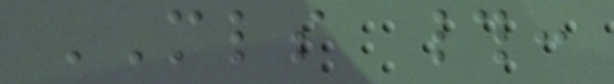MLS #:
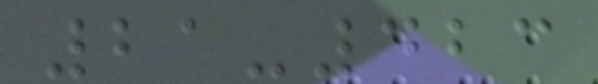21-423
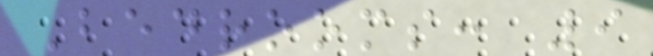Bedrooms: 9
